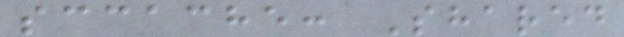sccache: Shared
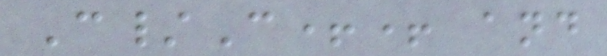C/C++ and
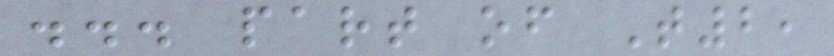... part of T2,
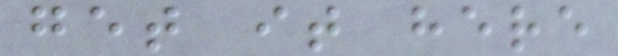get it here
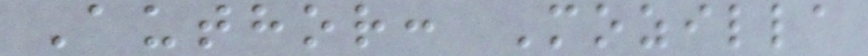Author: Mozilla
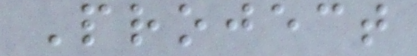Project
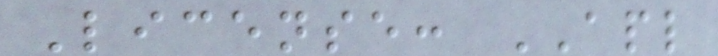License: APL
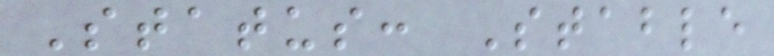Status: Stable
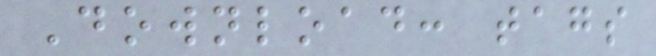Download: tags
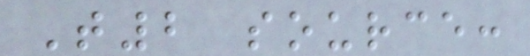T2 source:
